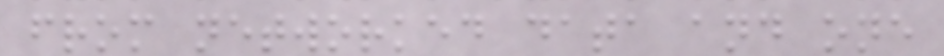from networked data and one
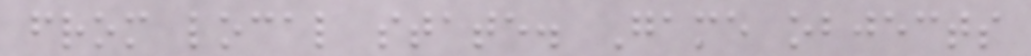from local state. Game objects
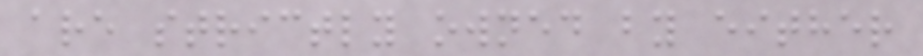are strictly owned by either
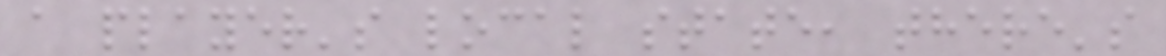a player's local state, there's
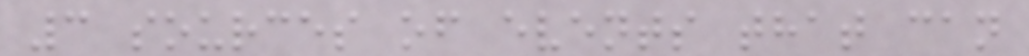3 sources of events that can
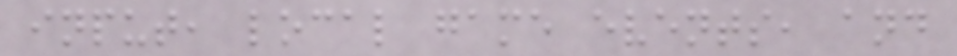input, local game events, and
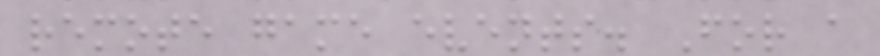remote game events. For a
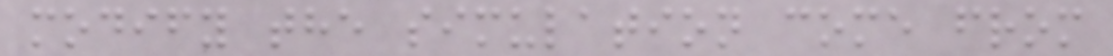modify the simulation come from
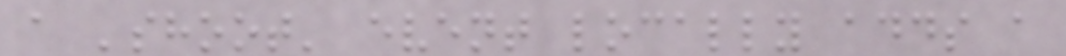a 'shoot' event locally adds a
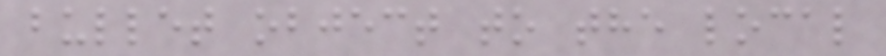bullet object to the local
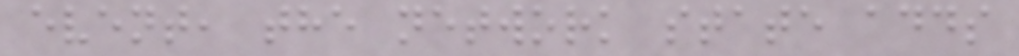event, the network state adds
